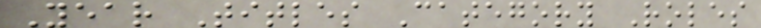Year Titles Category Roles
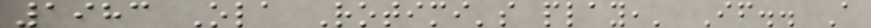1983 Ola Rotimi's play,' If.. A
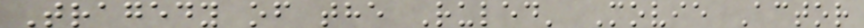Tragedy of the Ruled' Movie Actor
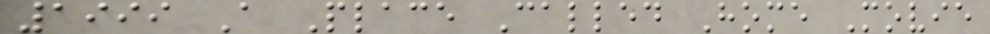1999 A Place Called Home Movie
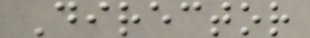Director
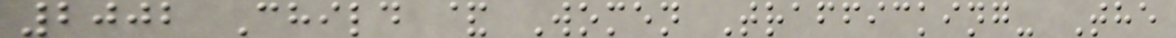2002 Child & Women Trafficking- The
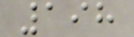198
